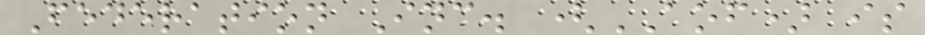Federation Inc. (AOF) is
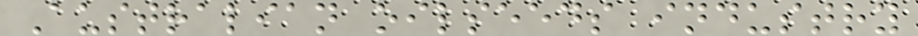Australian oilseeds industry
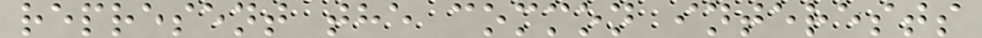represent the common interests
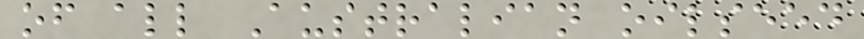of all Australian oilseed
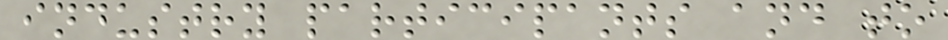industry participants and to
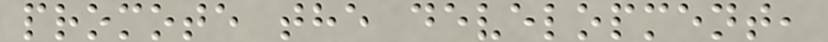promote the development,
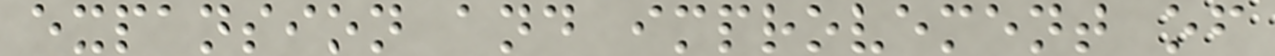expansion and improvement of
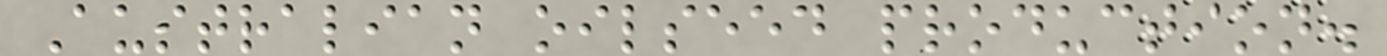Australian oilseed production.
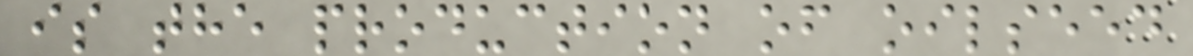is the production of oilseed
